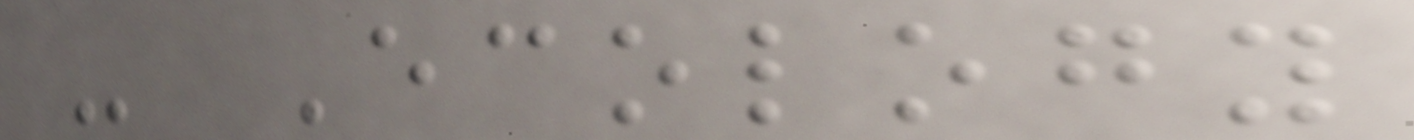- Ecology
